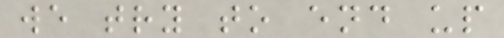we try to end up
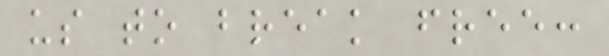us to break free:
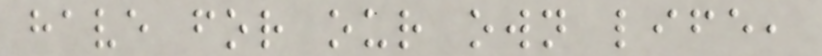have for our own life,
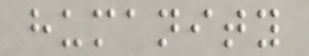humanity
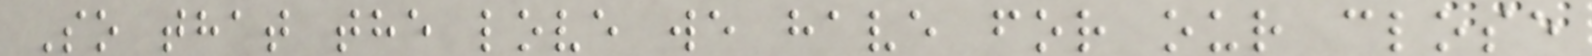So that the love we have for our close
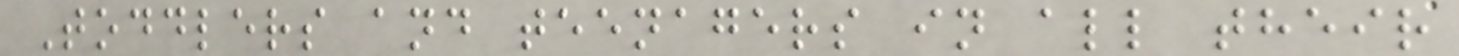Toddlers and teenagers in all their
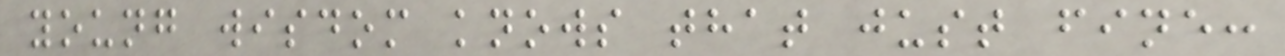young wisdom knows that just fine:
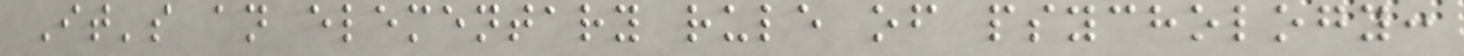It's an elementary rule of psychology:
